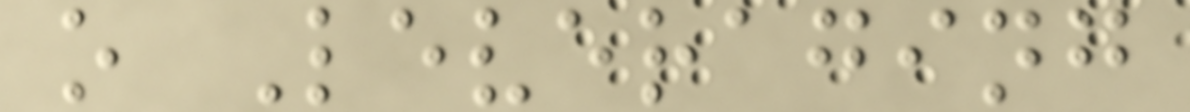o Leveraging
